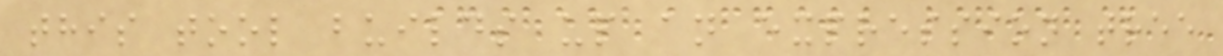this tool builds up an expression tree
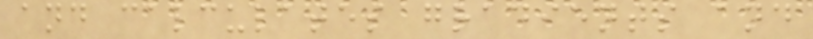and calculates gradients and
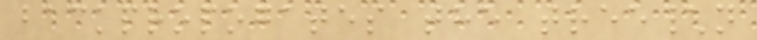backpropogates the tree\n
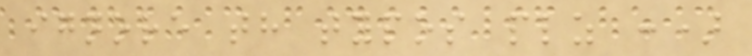ignore th typos plz :)
